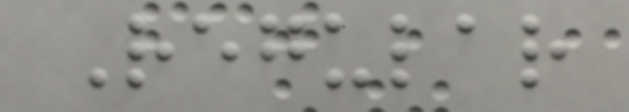Regular
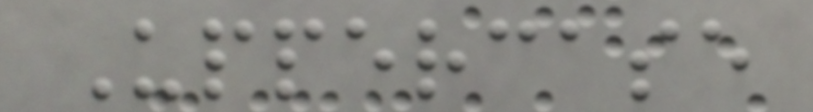Uppercase
